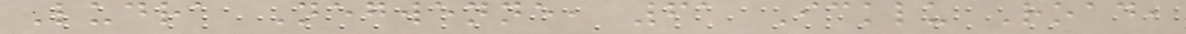Ludra Negwenne, 61 Icklu Road,
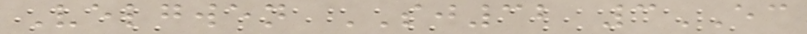Velgwen SJ32 3EC
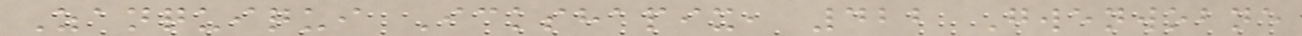Zanquiqui Ickshapix, 422 Gwenwobne
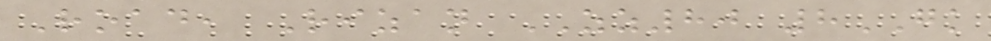Road, Rizan ZZ80 8GK
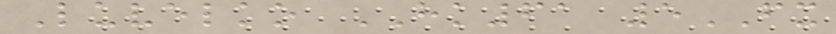Luvelko HK61 5FX
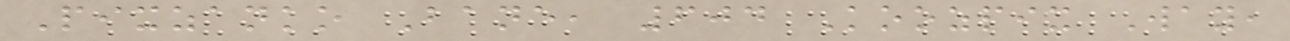Pixzanko Bane, 604 Koozpix Way,
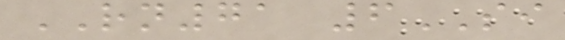RN71 6SI
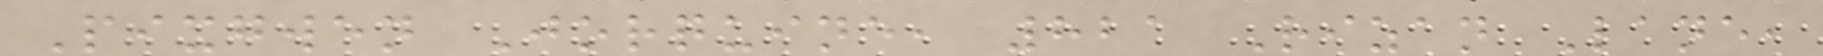Pixgwen Jorquine, 821 Rizan Lane,
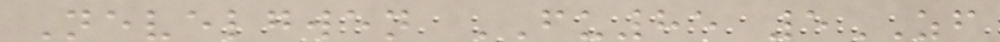Nevelgwen FU85 5ZF
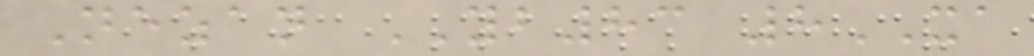Nezan YB83 8XA
